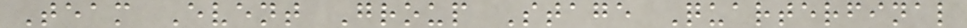Team Event Group Stage Quarterfinal
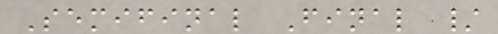Semifinal Final /
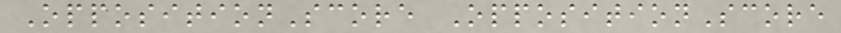OppositionScore OppositionScore
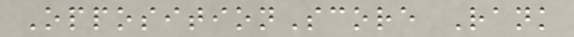OppositionScore Rank
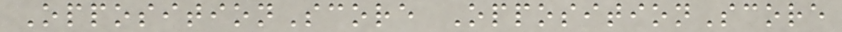OppositionScore OppositionScore
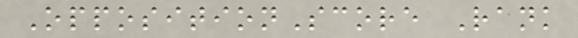OppositionScore Rank
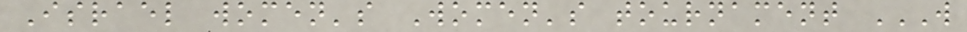Israel women's Women's tournament W
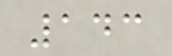143
